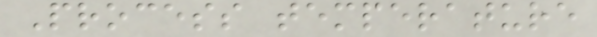Process temperature
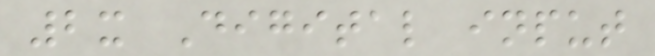2x Digital input
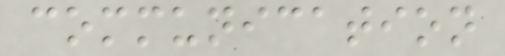communication
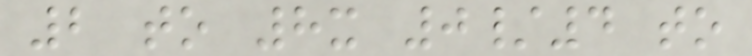2 to 8x 0/4 to
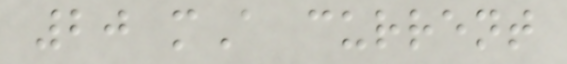20 mA current
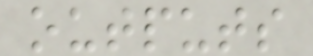outputs
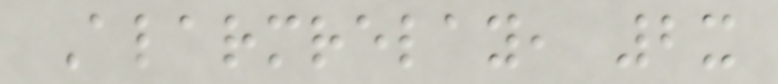Alarmrelay, 2x
